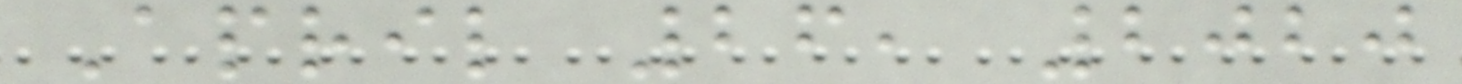April 26, 2020
